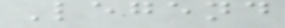Legend
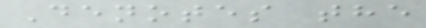Denotes the
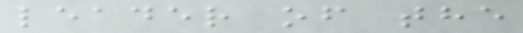leader of the
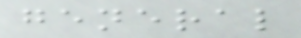general
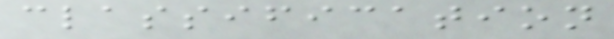classification
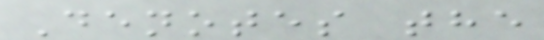Denotes the
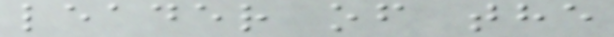leader of the
